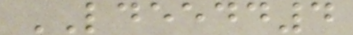LDEEDD4
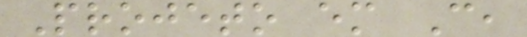Projeto em C,
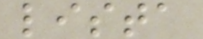lista
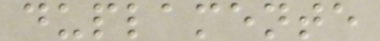duplamente
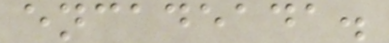encadeada.
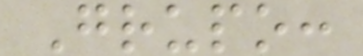Grupo:
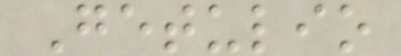Getulio
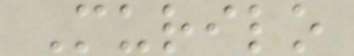Murilo
